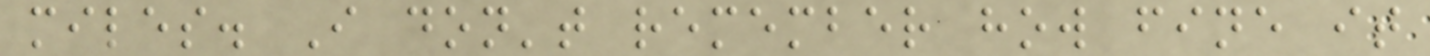miles. I don't remember how fine it
